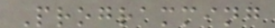Programming
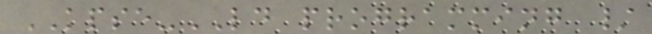KPSE-LD programming /
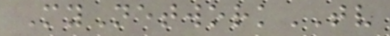MyNetworkTV
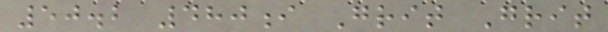50.2 480i Grit Grit
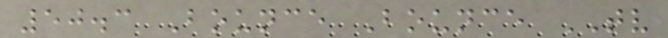50.3 Bounce Bounce TV
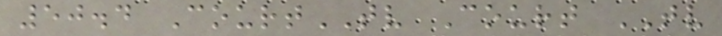50.4 CourtTV Court TV
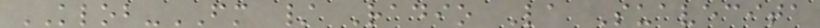KLOB-FM / Radio La Suavecita
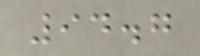94.7
